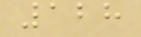128
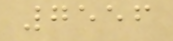7556
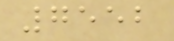7552
